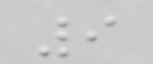9
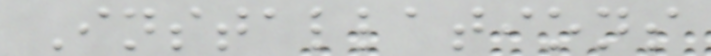Installations
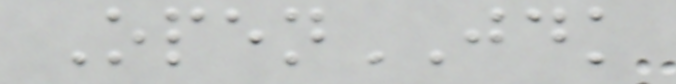OpenJDK
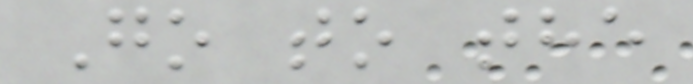Go to the
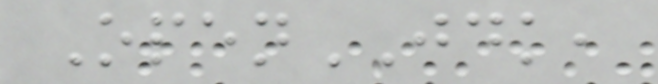OpenJDK,
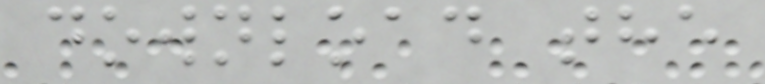download the
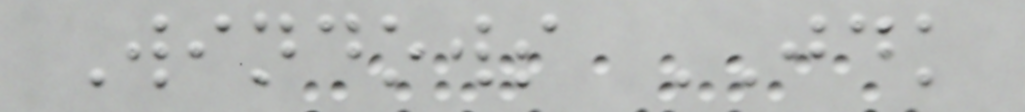Windows JDK
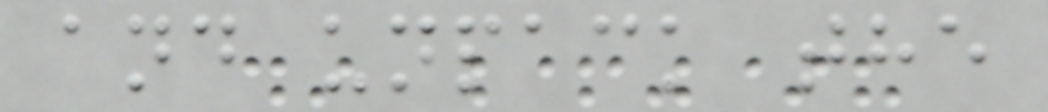and unpack the
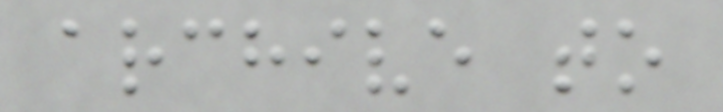archive to
